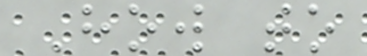How to
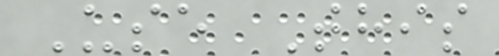Use This
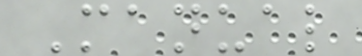Manual
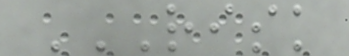RISK
